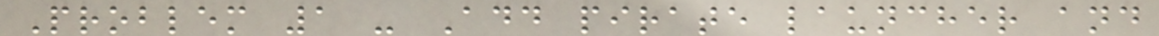Problem 1 - Add pirate launcher and
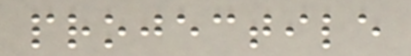projectile
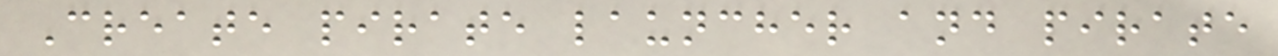Create pirate launcher and pirate
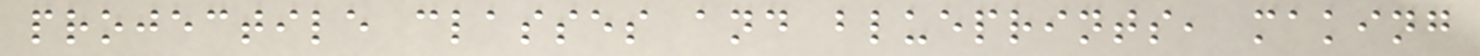projectile classes and blueprints, making
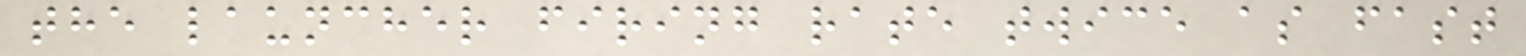the launcher firing rate twice as fast
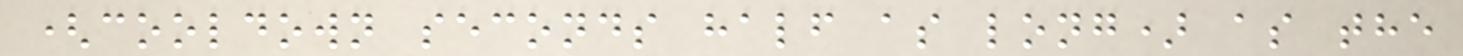(cooldown seconds half as long) as the
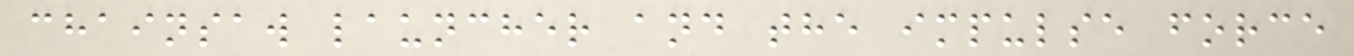chainsaw launcher and the impulse force
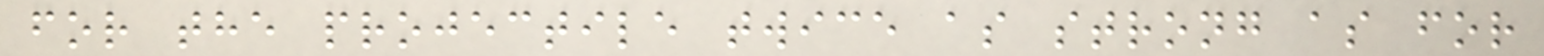for the projectile twice as strong as for
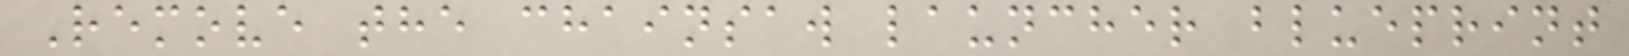Remove the chainsaw launcher blueprint
